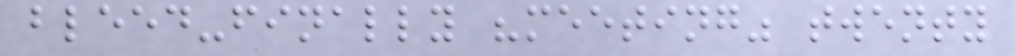bleed-finally "meeting" twenty
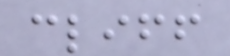cliff
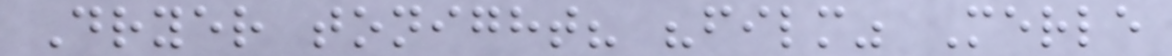Dryer tonight? "film" Merle
